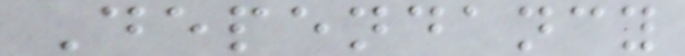Dependancy
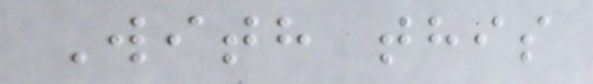With this
